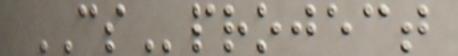CSproject
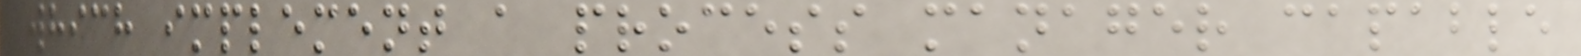which implement a process manager capable
